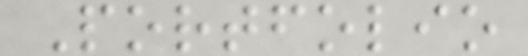Portfolio
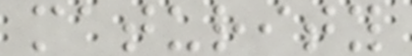maturity
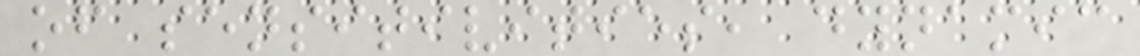of sensitivities, dynamic
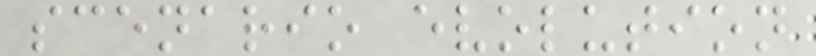scenario evolution
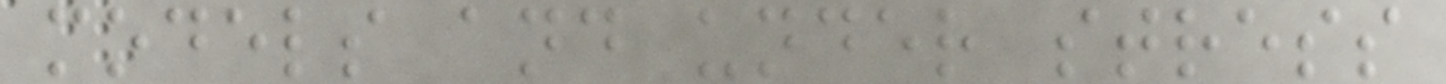models and under stress
